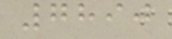7890
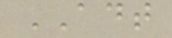ADT
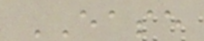EASE
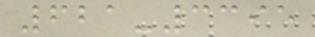621-3395
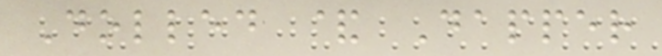Dolled & Dapper
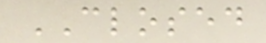CLOSED
